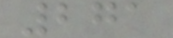271
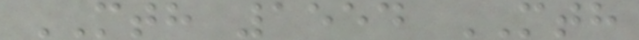MTH 1554 MTH
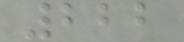222
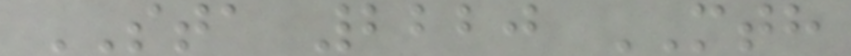STA 2220 MTH
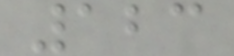123
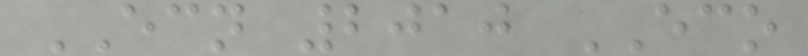ECN 2010 ECO
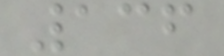136
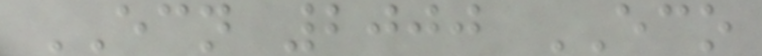ECN 2000 ECO
